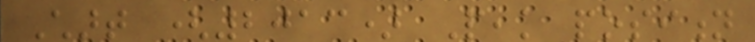Chart (2013) Peak position
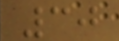30
